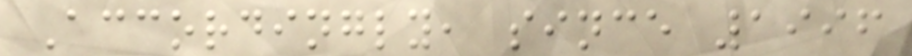Accordingly, since 1996
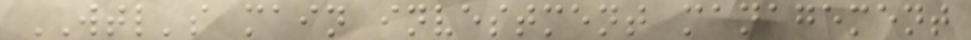WTL's main investment management
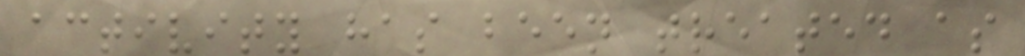activity has been treated as
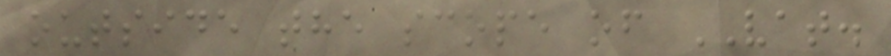outside the scope of VAT.
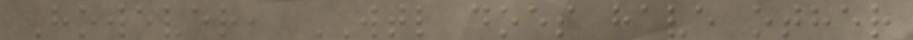However, WTL does have other
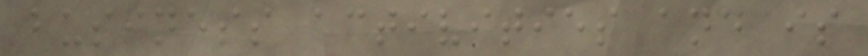business activities and is
